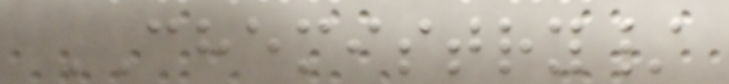CHEMISTRY/
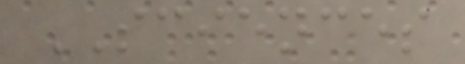SCIENCES
